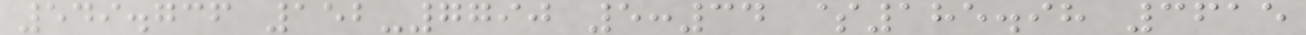549.736 152-7790 5:34 $185.98 3615
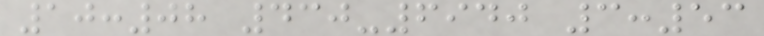10:08 430-6940 3:53
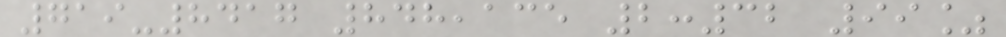719-8417 848,135 2:32 99%
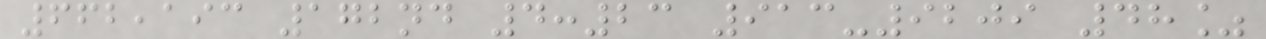662,193 172nd 4:23 913-9209 48%
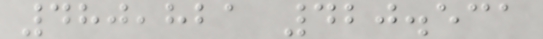480,821 420.531
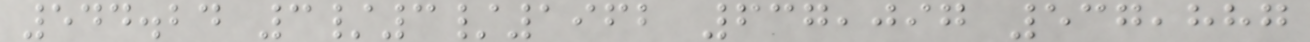544.24 3/3/1962 637,097 537,887
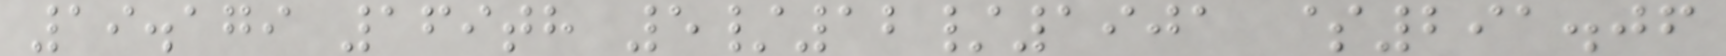19.179 169th 5/12/1901 $291.06
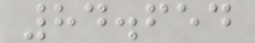84.654
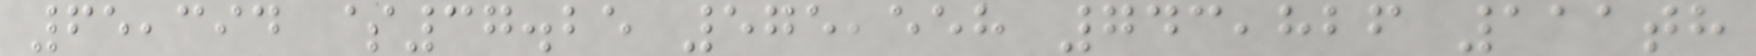65,394 $37.25 575,558 743,826 111th
